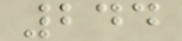244
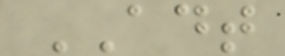ADT
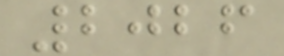2026
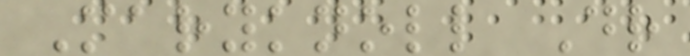Maryknoll Dr
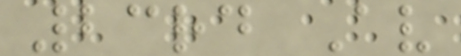23rd Av
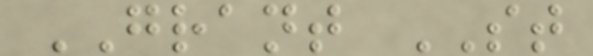GRANT ST
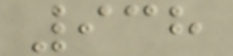938
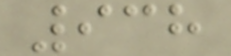938
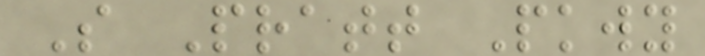S Pratt Pkwy
